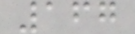167
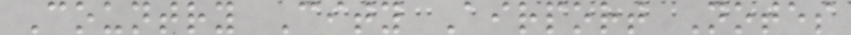Country City Airport Notes
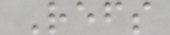Refs
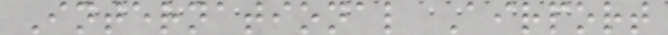International Airport
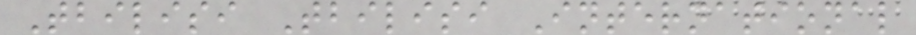Tbilisi Tbilisi International
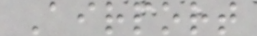Airport
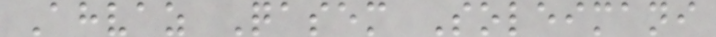Ahvaz Qasem Soleimani
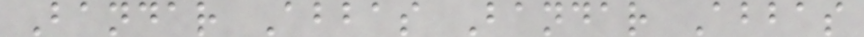Bandar Abbas Bandar Abbas
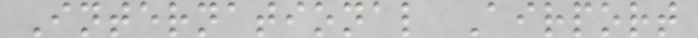International Airport
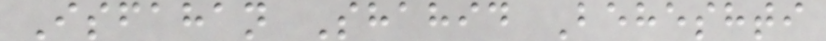Isfahan Shahid Beheshti
